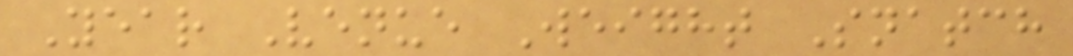Year Venue Weight Snatch
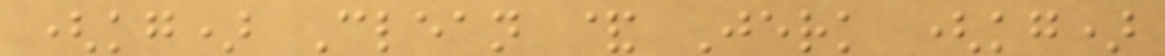(kg) Clean & Jerk (kg)
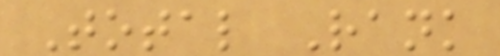Total Rank
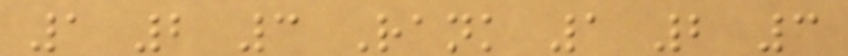1 2 3 Rank 1 2 3
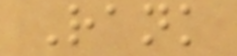Rank
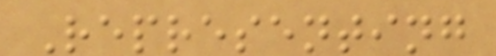Representing
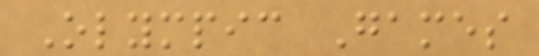Olympic Games
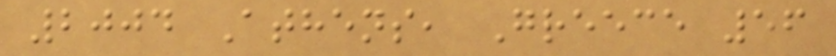2004 Athens, Greece 56
